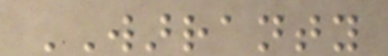WARRANTY
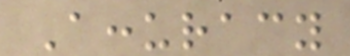Accuracy
